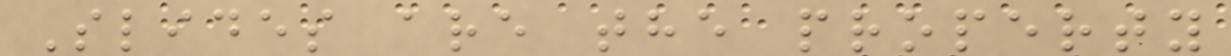Slides are the property
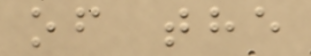of the
